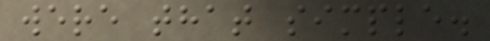were that simple.
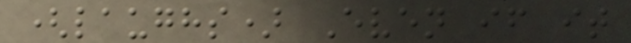(laughs) Even if it
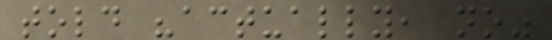told "actually, no"
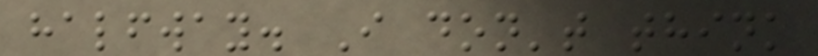halfway. I don't think
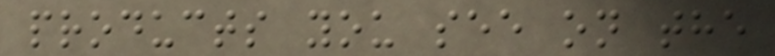products you see on the
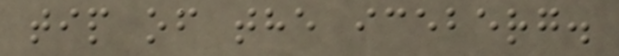tip of the iceberg.
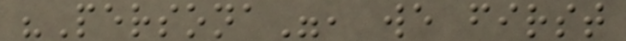"Persona", we first
